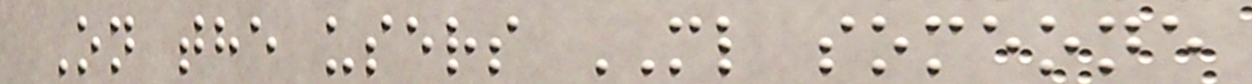On the users ML someone
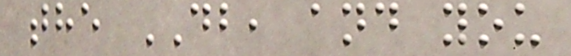the DB, and you
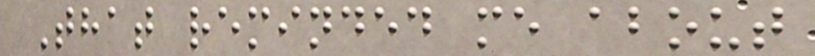That reminded me about
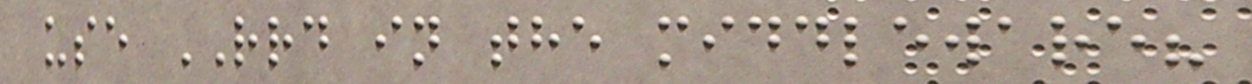use RRD in the middleware?
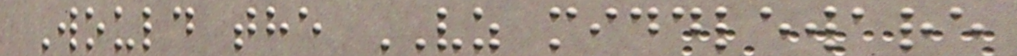Would the VZ middleware
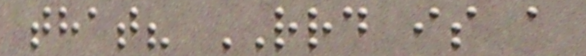that? RRD is a
